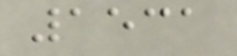1531
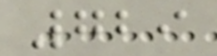729
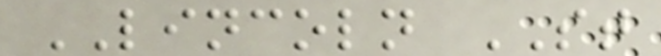LINCOLN ST
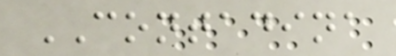CONTADINA
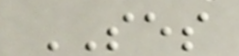SES
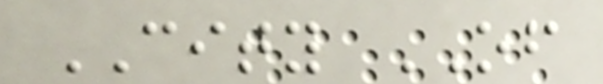CITY OF
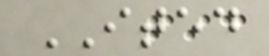ITED
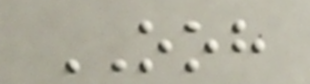OOH
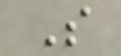S
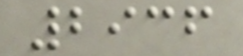2936
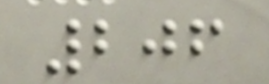206
